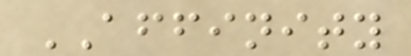AFFINITY
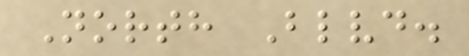North Blvd.
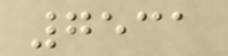7531
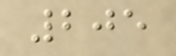205
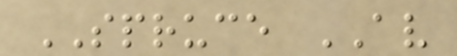SPRUCE AV
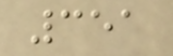351
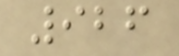926
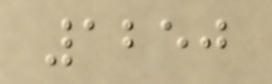1250
